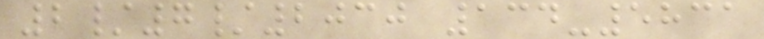2/7/2030 134-5831
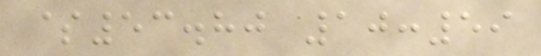$53.80 10:59
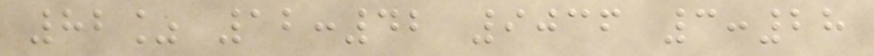82% 12:42 9036 3:28
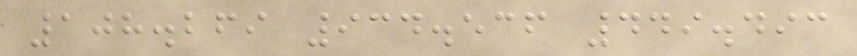108.269 934.536 449.493
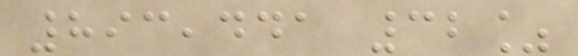893,441 32%
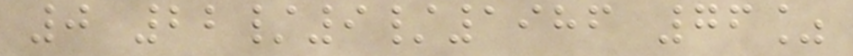0 22/9/1986 76%
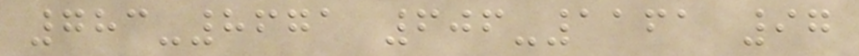783-8671 606-1161 97
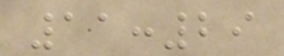11:29
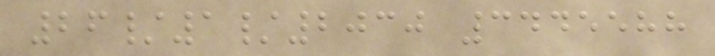26/1/2030 3445588
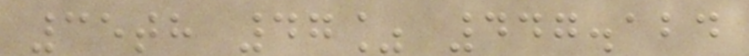35th 47% 447.124
